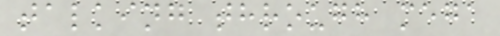talking through mega
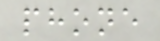phone
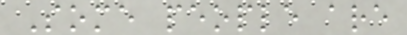Some people are
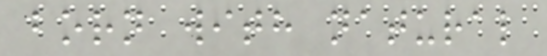born with natural
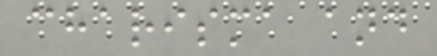charisma and
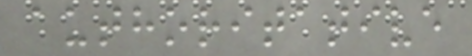authoritative
